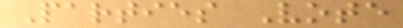Parties Vote
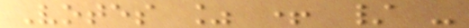Votes % + / -
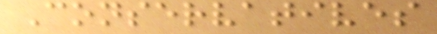Conservatives
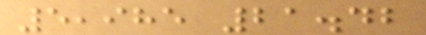5,985 21.42
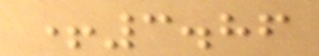+3.86
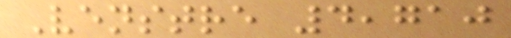Venstre 4,710
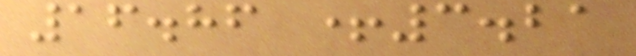16.86 +3.21
